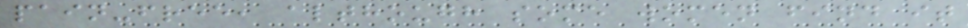pain-free, although some women find it
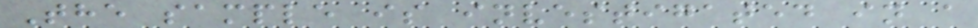The sample is investigated in a
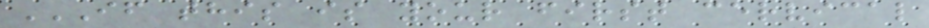IF THIS IS YOUR FIRST CERVICAL
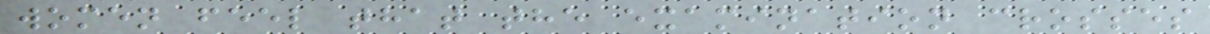women feel that the examination crosses
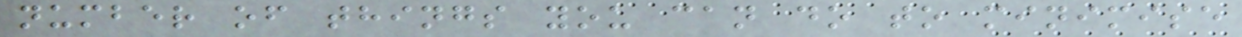number of things you can do to minimise
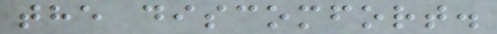the discomfort.
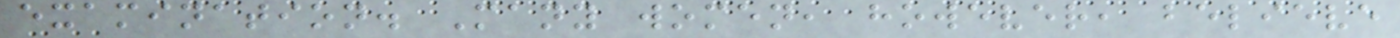examination. Many women, however, believe
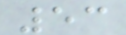53
